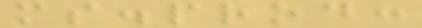ms.prod:
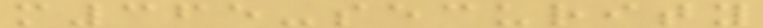m365-security
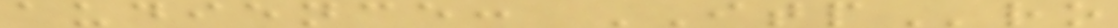audience: ITPro
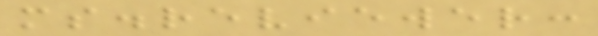ms.reviewer:
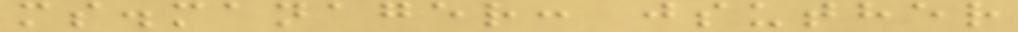ms.manager: jsuther
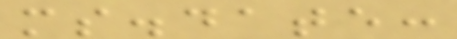ms.date:
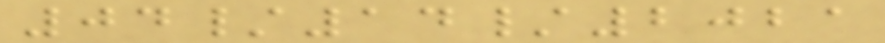04/14/2021
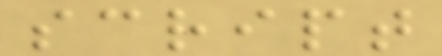script
